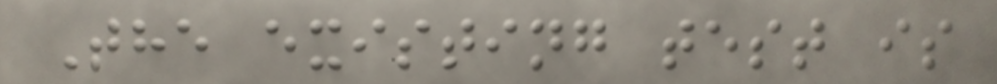The existing test is
